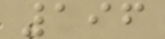196
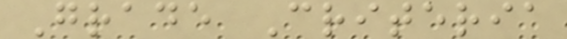Grade Criteria
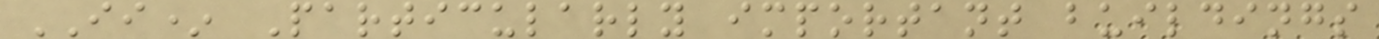II* Particularly important buildings
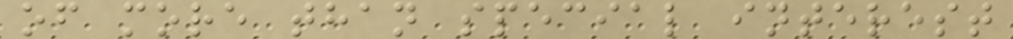of more than special interest
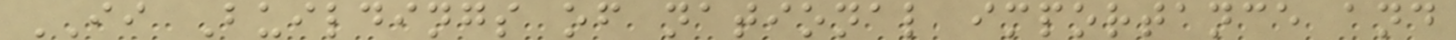II Buildings of national importance and
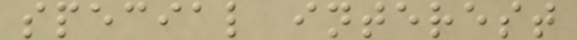special interest
